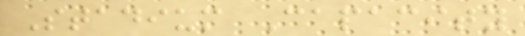Stadium Capacity
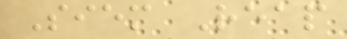Siem Reap
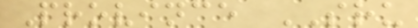Province SRU
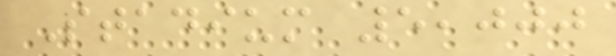Stadium 5,000
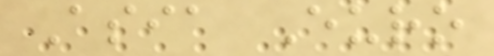Asia Euro
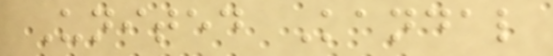United Kandal
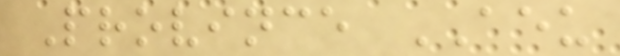Province AEU
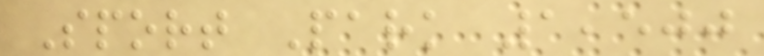Sport Park 1,500
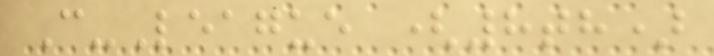C-League (8th)
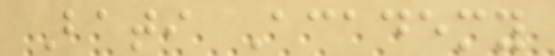Bati Academy
